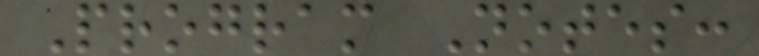Program Notes:
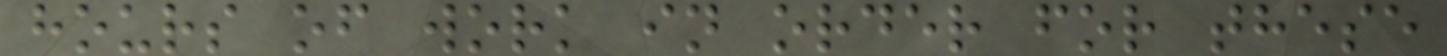hours of work in order for these
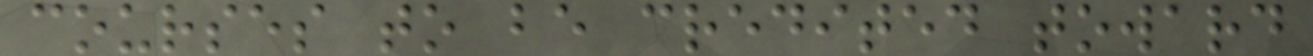courses to be credited toward
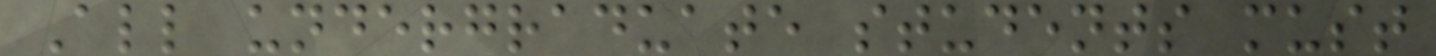All undergraduate students must
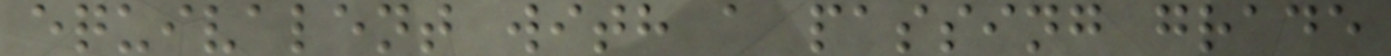equivalent with a passing grade
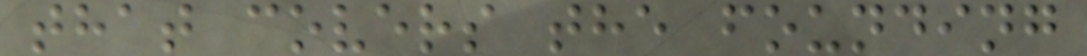that covers the founding
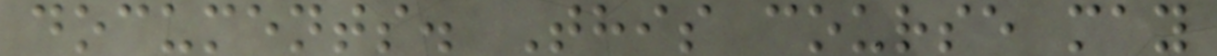documents. This course may
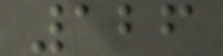126
